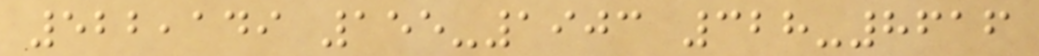522,149 155-1903 328-8616
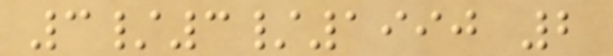3/3/1990 2
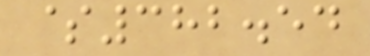$382.54
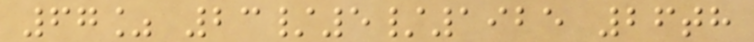67% 23/5/1925 26th
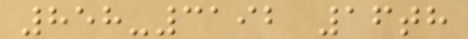858-3192 16th
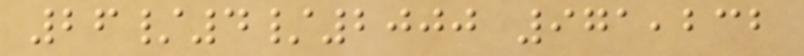26/4/2000 971,232
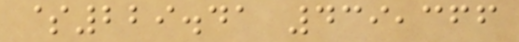$229.41 439,366
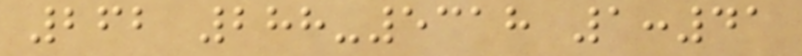262 288-5318 1:41
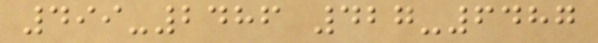499-2486 427-6487
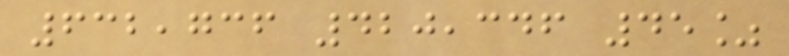632,736 420,346 45%
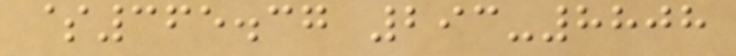$365.37 293-8808
